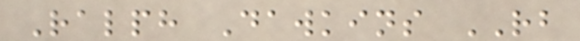Ralph Dawkins RB
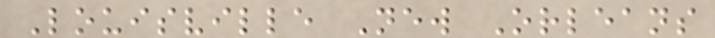Louisville New Orleans
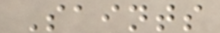Saints
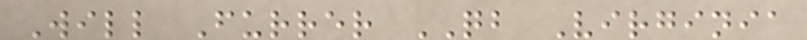Will Furrer QB Virginia
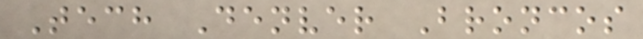Tech Denver Broncos
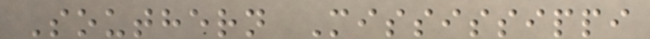Southern Mississippi
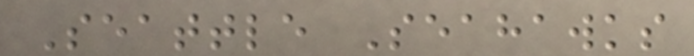Seattle Seahawks
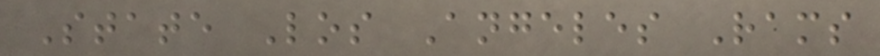State Los Angeles Rams
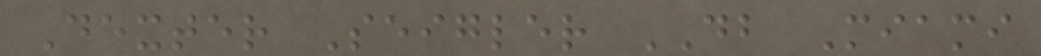Dexter Seigler DB Miami
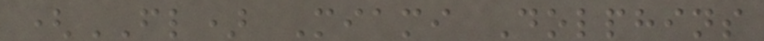(FL) Miami Dolphins
